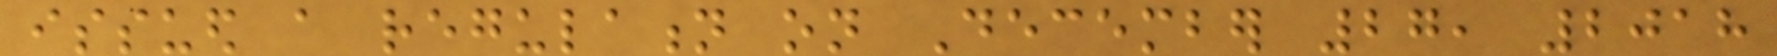issued a regulation on December 27, 2018
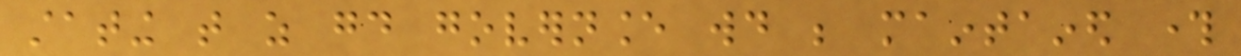stating that as good governance would be maintained through
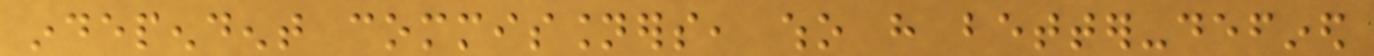independent commissioners, who have better-defined
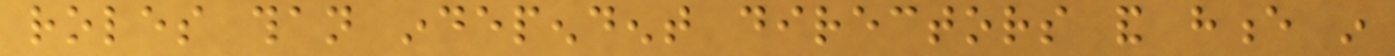roles than independent directors and hence in
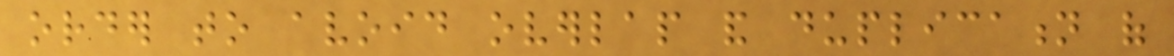order to avoid overlap and duplication of
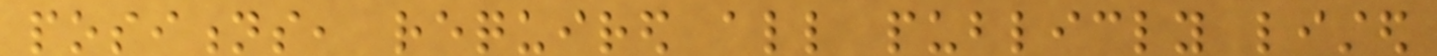positions, required all publicly listed
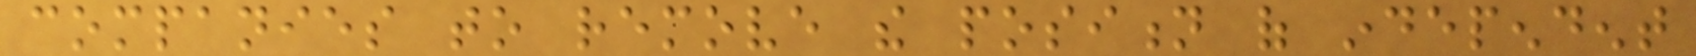companies to remove the position of independent
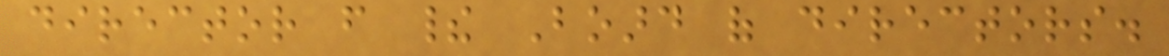director from their Board of directors.
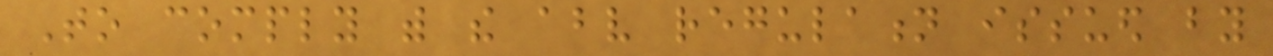To comply with the above regulation issued by
